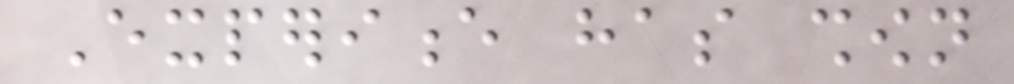Experience has shown
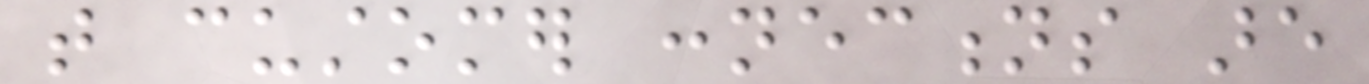that customer connections are
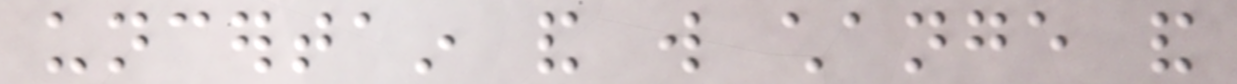uncertain and will change and
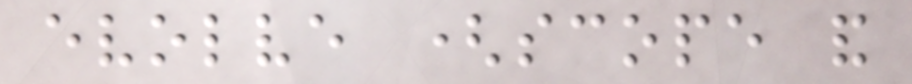evolve (scope and
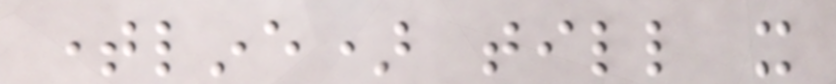timeline) till it
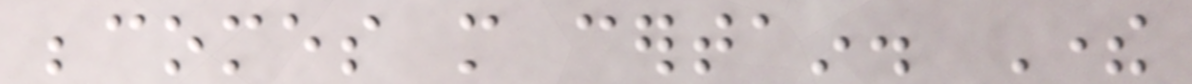becomes more certain. There
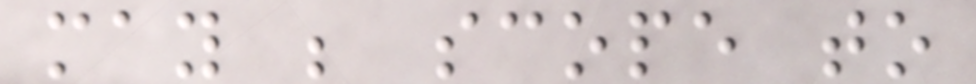may be scope to
